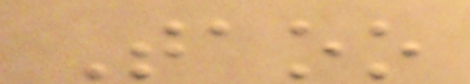Taoo
